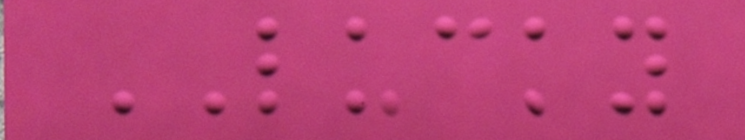LUCKY
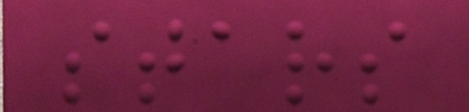stars
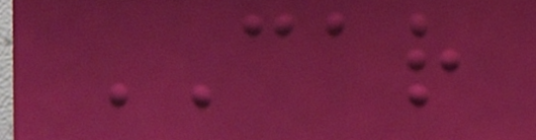CAR
